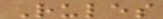Rules
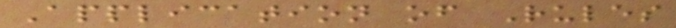Application of Rules
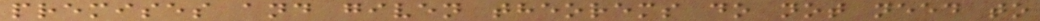premises and given theorems do not need to
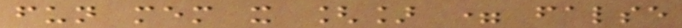fun mem x [] = false
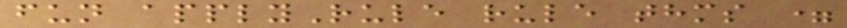fun applyRule rule thms =
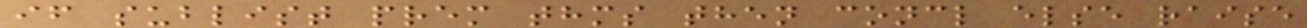if sublist prem thms then concl else raise
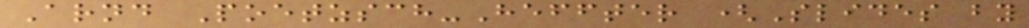Arnd Poetzsch-Heffter (Slides by
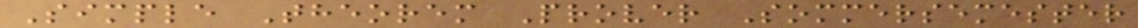Simple Theorem Prover Sommersemester
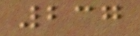237
